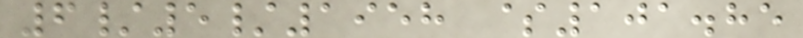6/5/1958 $101.85
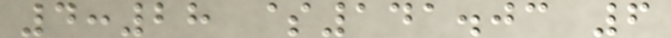4:28 $141.03 6
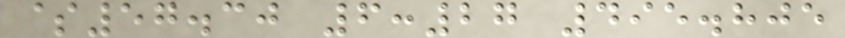$57.30 6:27 495.805
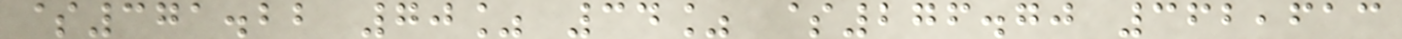$371.22 70% 34% $276.70 362,613
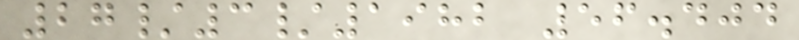27/3/1982 56.404
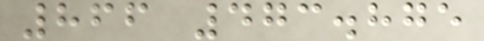866 473.875
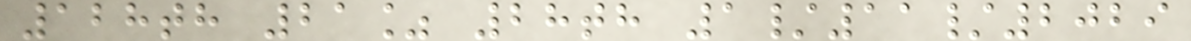128th 21% 28th 1/11/2029
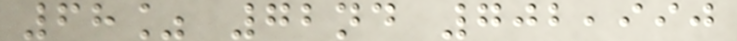68% 72nd 702,990
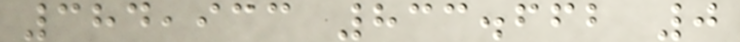384,933 833.662 0
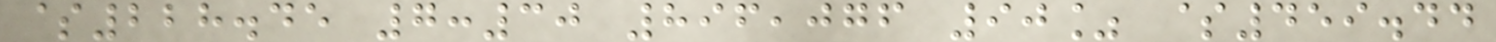$228.45 7:30 896,076 90% $459.44
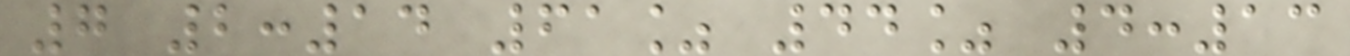7 2:14 61% 44% 4:13
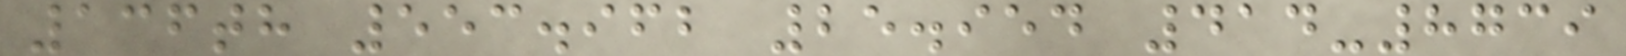136th 553.962 25.954 414-8739
